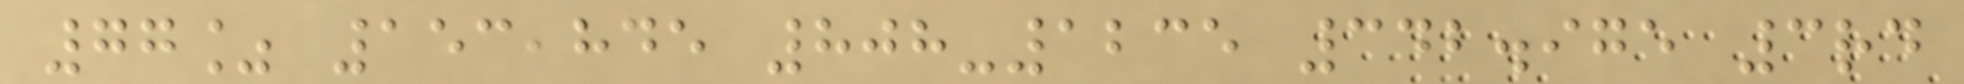77% 153,845 808-1235 342.975 3rd
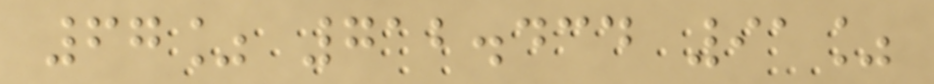67% 712.434 91%
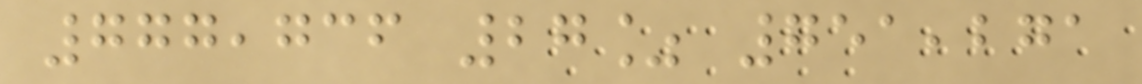777,736 27% 751,271
